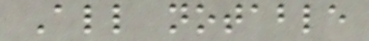All notable
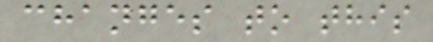changes to this
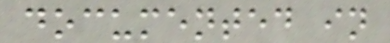documented in
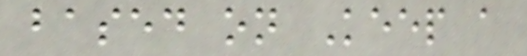based on Keep a
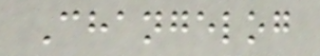Changelog
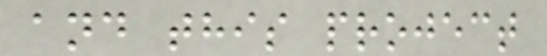and this project
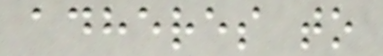adheres to
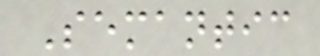Semantic
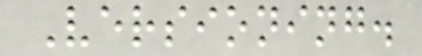Versioning.
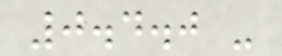0.4.0 -
